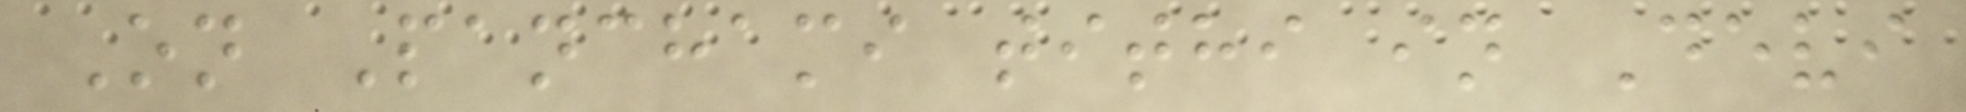On Panchami tithi in Devi
